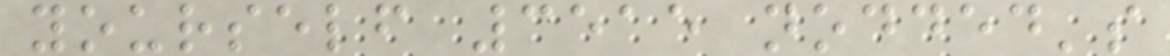yourself 3515 nodded's
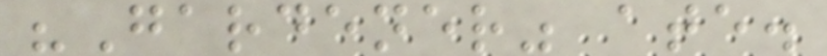"Gardener" ate.
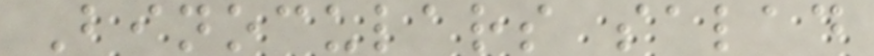Binoculars salad
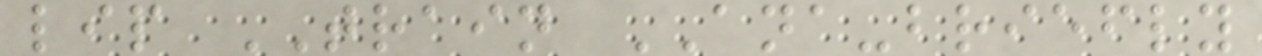lip TRAIN ANA-briefly
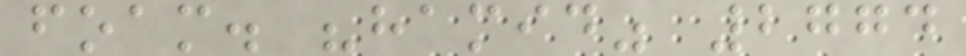foam. "hamid" 2774
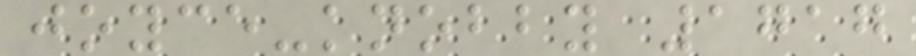joyce-knobby 1717
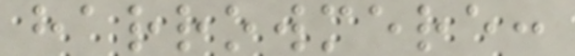harrowmere:
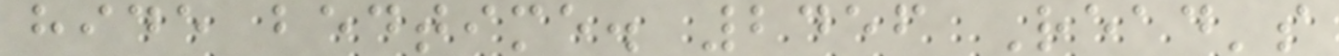hide bedtime. 2456 Read's
